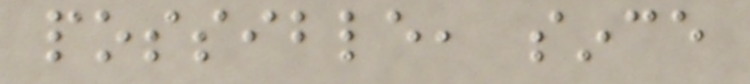possible, since
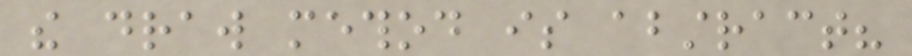the draw method is abstract?
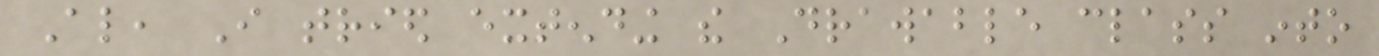Also, I tried extending the Drawable class into
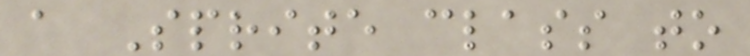a Sprite class to
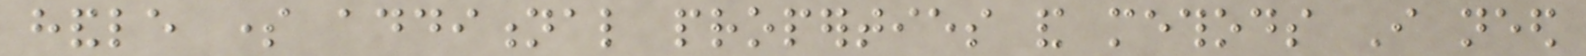handle some additional properties and methods I need
